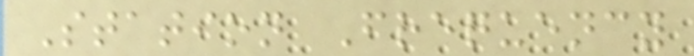Station Frequency
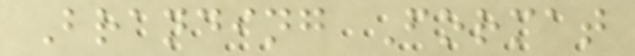Branding Format
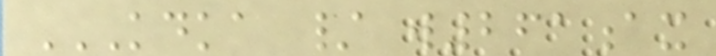KDKA / W261AX
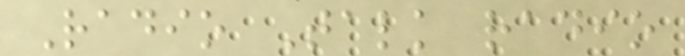Radio Talk radio
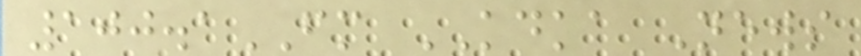100.1FM KDKA News
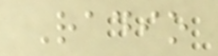Radio
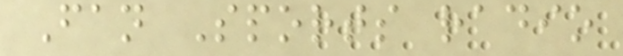Fan Sports radio
